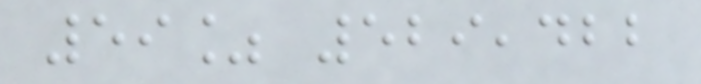59% 529,422
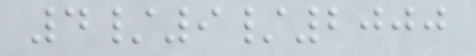4/9/2000
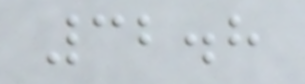32.8
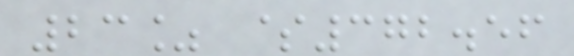23% $372.56
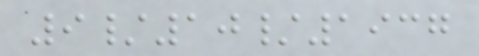9/10/1937
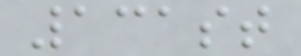131st
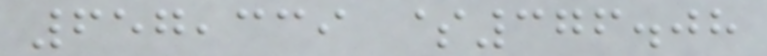657,339 $376.08
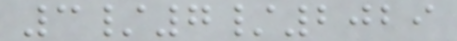3/7/2029
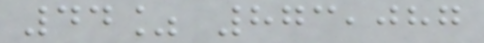44% 873,087
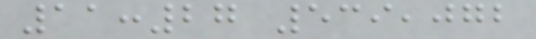11:27 539,072
